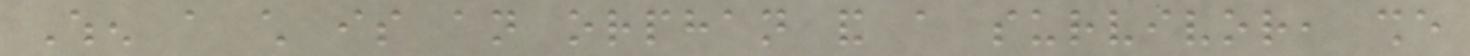When a child is an orphan and a survivor, she
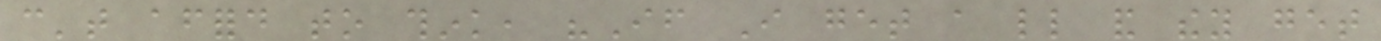can't afford to think, "If I get a little and they get
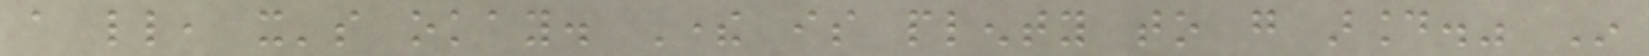a little, it's okay. There is plenty to go around." In
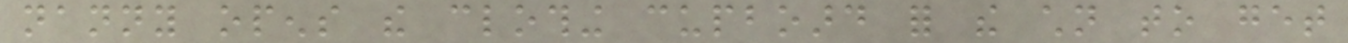nanny opens the clothing cupboard for the children to get
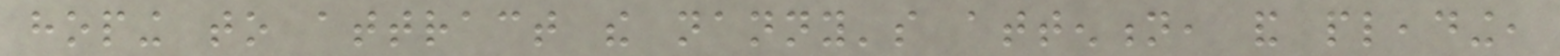hoping to attract the nanny's attention, and pleading,
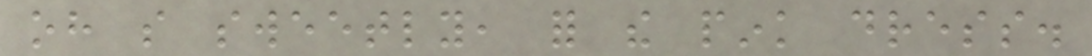oh so sweetly, for the pink dress.
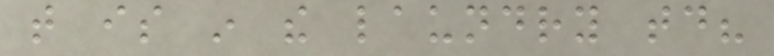that is in the laundry today?
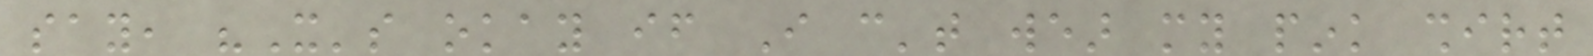say, "It's okay if I can't wear my pink shirt
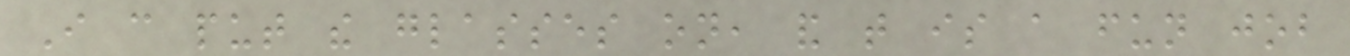I can put the glasses on, and that is a fun job
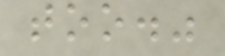too."
